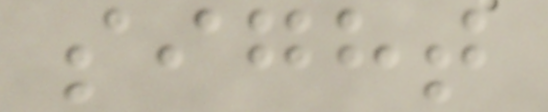sight
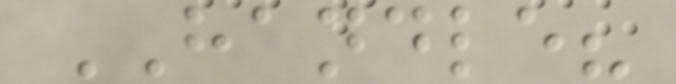HANDLE?
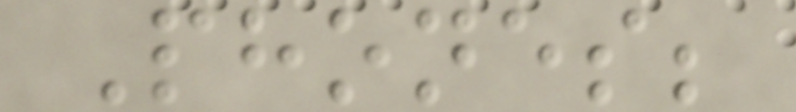Phones;
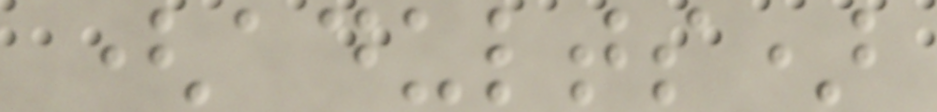(adults)
